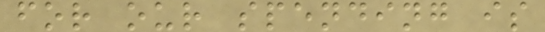for our spending is
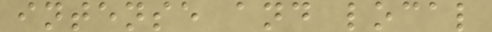intense and local
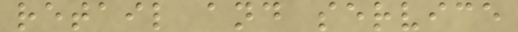retail and service
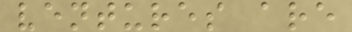ventures are
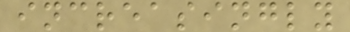increasingly
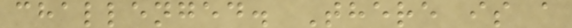challenged. There is a
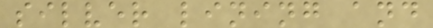silver lining and
